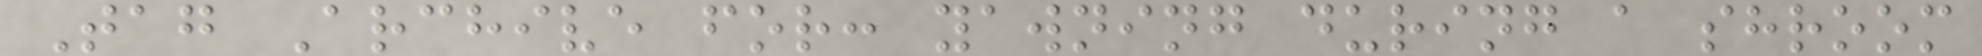Tag Archive for: yawning during a shroom
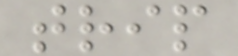trip
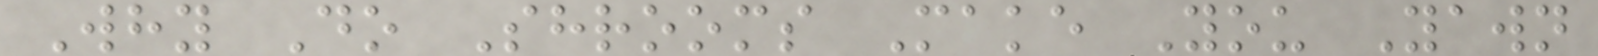Why Do Shrooms Make You Yawn
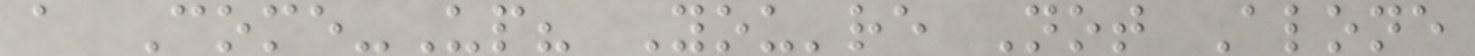a Come-Up? You're Not Alone
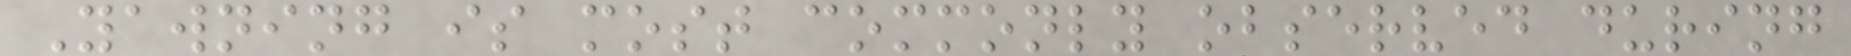Yawning is most commonly observed during
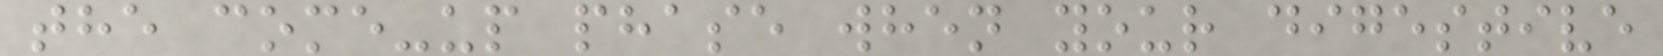the come-up phase when your digestive
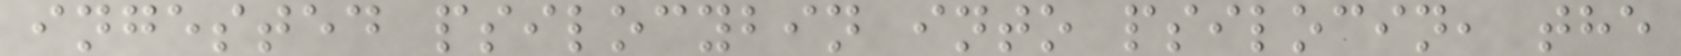ingested psilocybin into psilocin, the
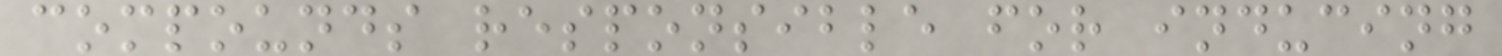compounds responsible for inducing
